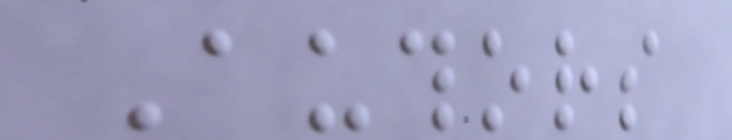Authors
